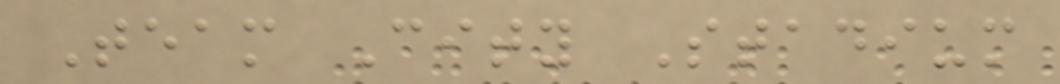Team City Stadium
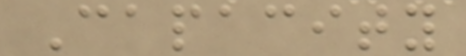Capacity
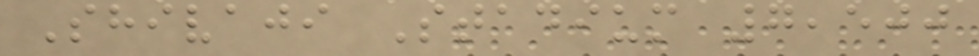Shivaji Stadium 7,500
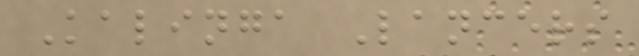Kalinga Lancers
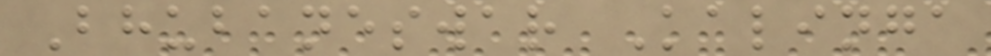Bhubaneswar Kalinga
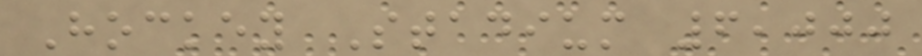Hockey Stadium 6,000
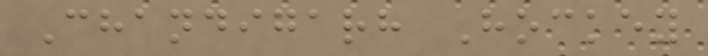Chandigarh Hockey
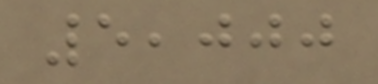5,000
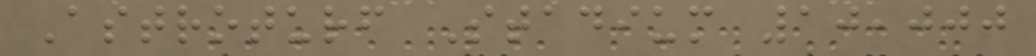Astroturf Stadium 10,000
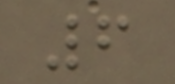6
